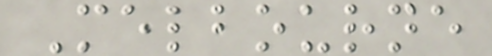Melbourne
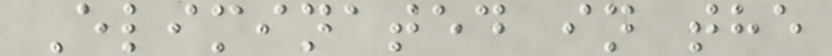Eliminated in the
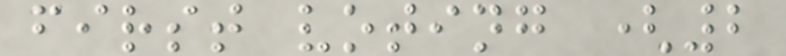first voting (2
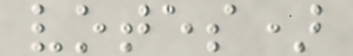votes)
